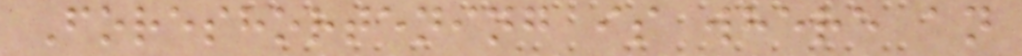Foreshortening is where an
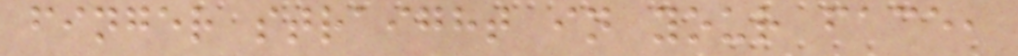finger straight in your face,
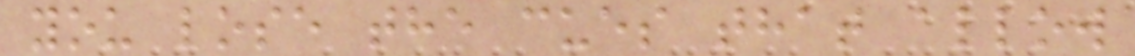you lose the cues that allow
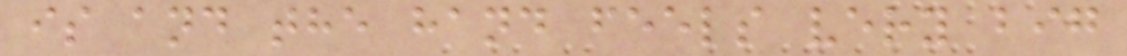is and the hand feels very big
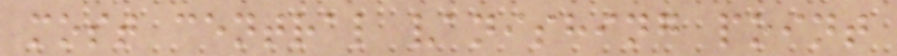most central vanishing point
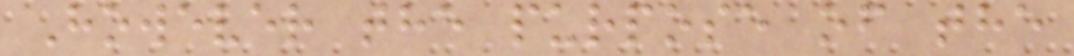However the purpose of the
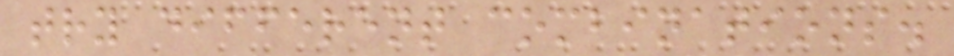try different combinations.
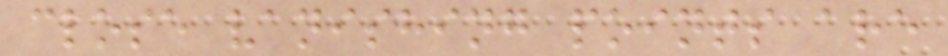close vanishing points are
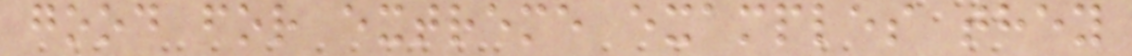good for extreme examples they
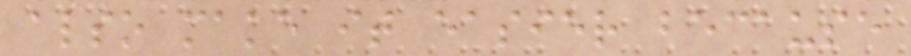also make it easier because
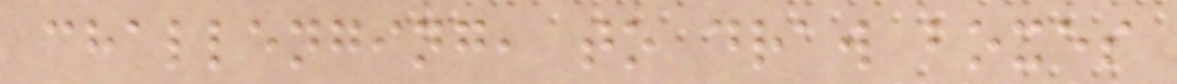challenging, to draw boxes
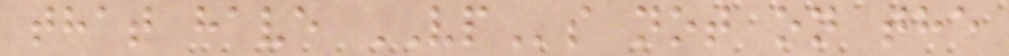that have VPs not on the
